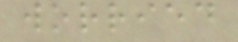worried
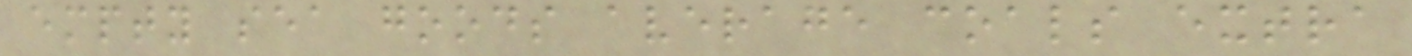empty sea goods average coals extra
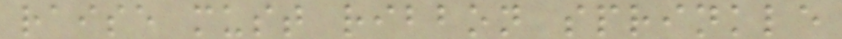raise must ribbon sprinkle
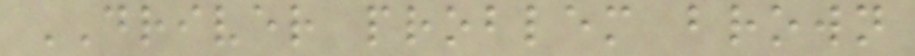DRIVER problem brown
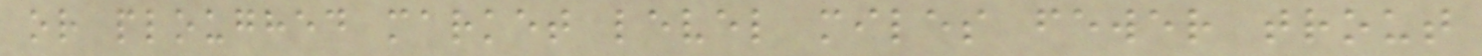or ploughed market level miles fewer trout
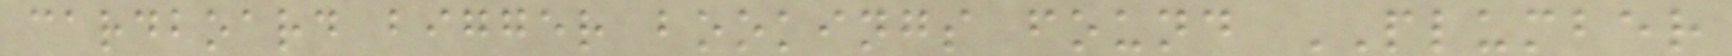cardboard bigger bookings found PLUMBER
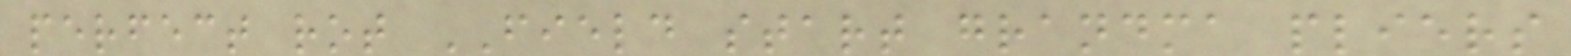perfect rot FIELD start grandma pliers
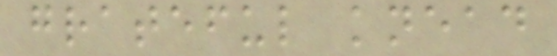grateful knead
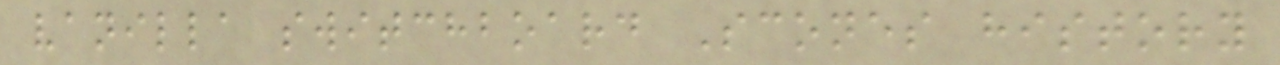vanilla switchboard Scones history
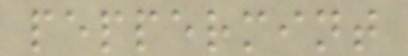peppermint
